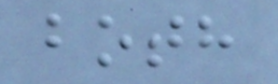both
